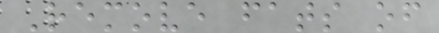Remove fats of
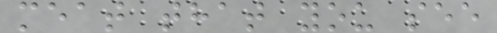meat that you see
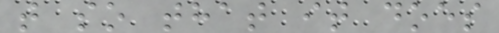t so that it does
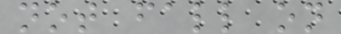not fall on
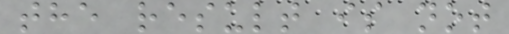the result is not
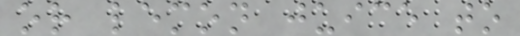or lemon juice to
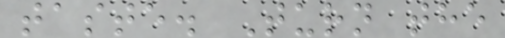taste. Turn the
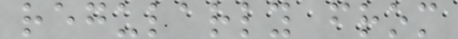regularly from
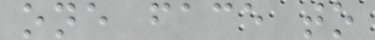one face to
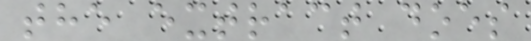the extract does
